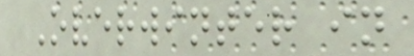Overwinter in
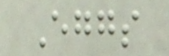Eggs
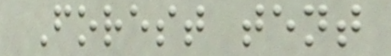Forest tent
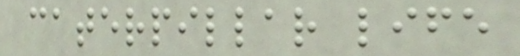caterpillar life
